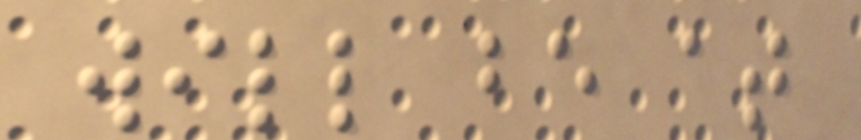will be at
